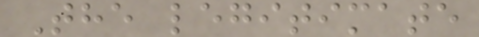The legitimate
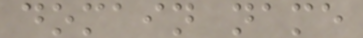domain name
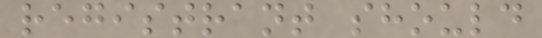registrant should
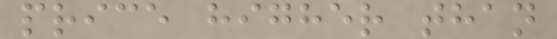price higher than
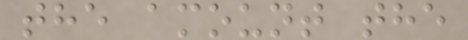the amount the
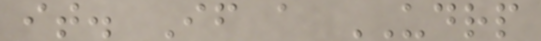it. If a UDRP
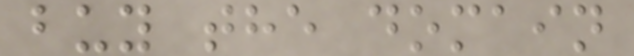buy the domain
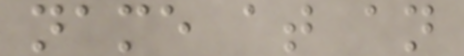name at an
